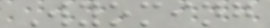Wyoming
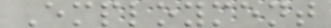Employment
